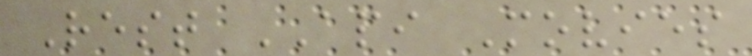Rest API Movies
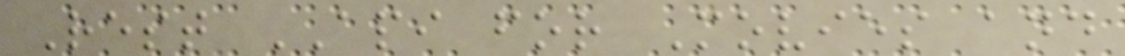Rest API for Movies and
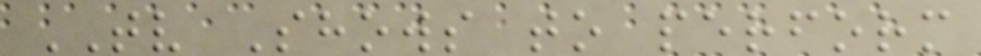TV Shows to perform
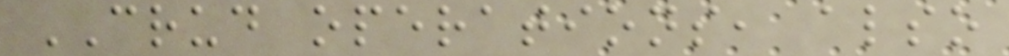CRUD operations, also
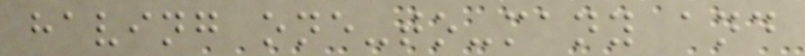having one-to-many and
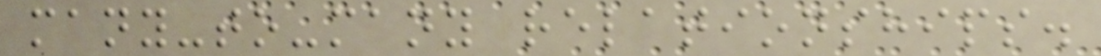many-to-many relationships.
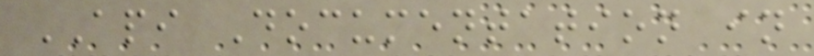API Documentation in
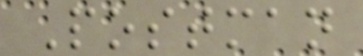Postman
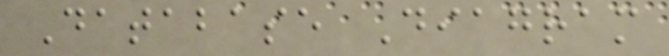Database Diagram
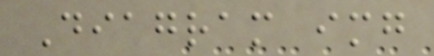Diagram img
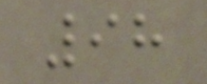98
